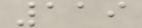119
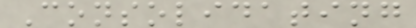Consolidating
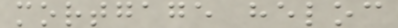mortgage heloc
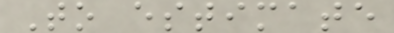To estimate
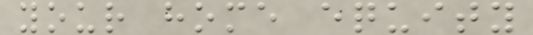your home equity
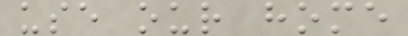use our home
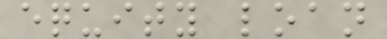equity loan
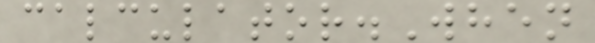calculator.When
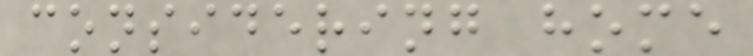considering home
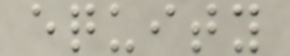equity
